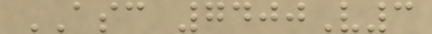ASC 7400V3
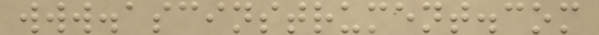www.ascinstrument.com
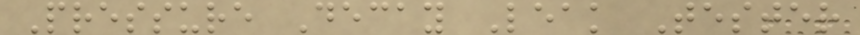Pressure Decay Leak Tester
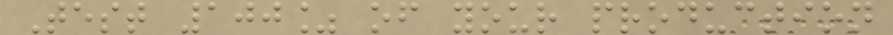Test 100% of your production
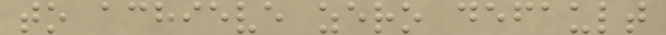to achieve zero default
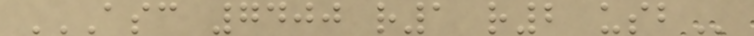ASC 7400 R1 R2 USB
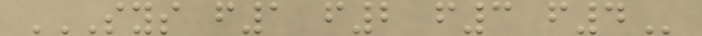SYS F1 F2 F3 F4
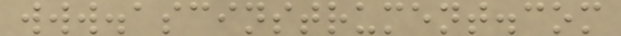www.ascinstrument.com
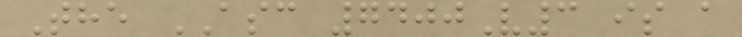The ASC 7400V3 is a
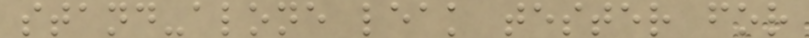stand-alone leak tester for
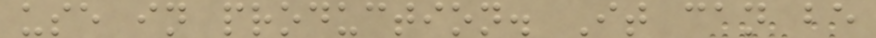use in production. It can be
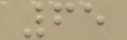65
